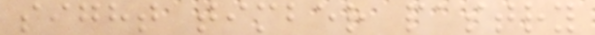sight timber pastry
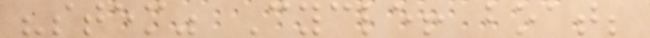"stem" Cycle! boat;
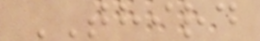THIRD
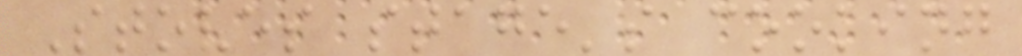Stoves stage's cooking
